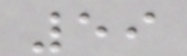59
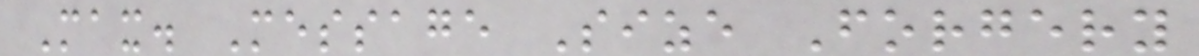Max. Message Size Forgery
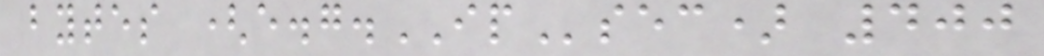bytes (e.g.IPsec) 400
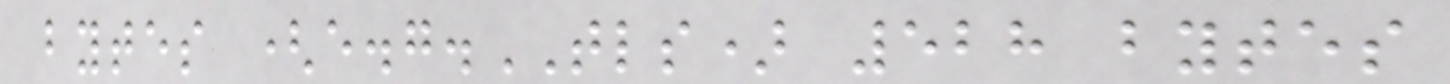bytes (e.g.TLS) 528 bytes
